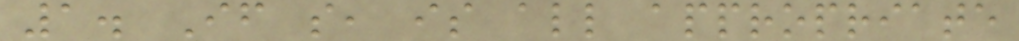1. If so, is all appropriate
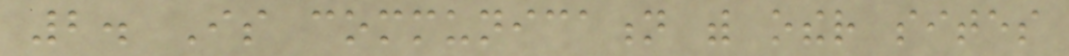2. Is communication with other sites
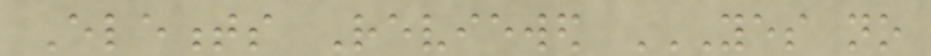Elements Reviewed YES NO
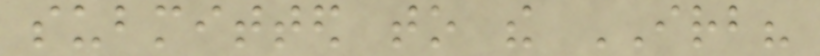submitted to the IRB?
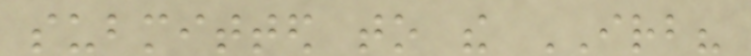submitted to the IRB?
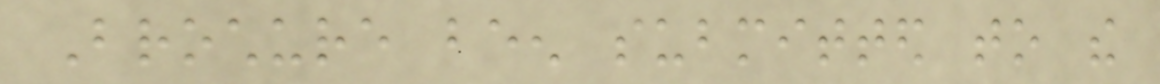Brochure been submitted to the
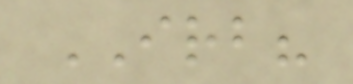IRB?
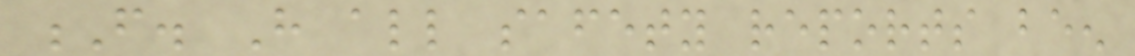F. Have all safety reports been
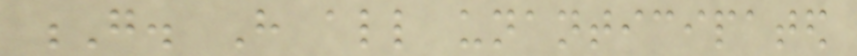G. Have all unanticipated
